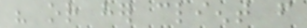his or her client from
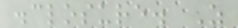disclosure. As
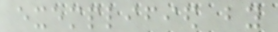exemplified by
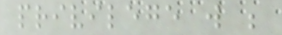privilege will be
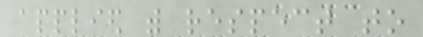applied with respect to
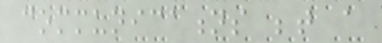communications between a
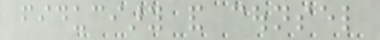fiduciary and counsel
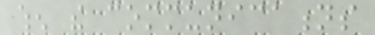when the communications
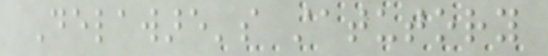Delaware's statutory
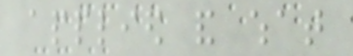applied and what
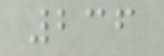236
